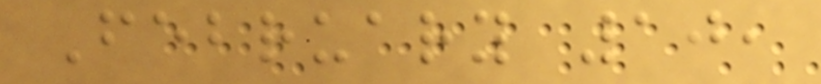February 10,
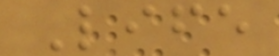Life
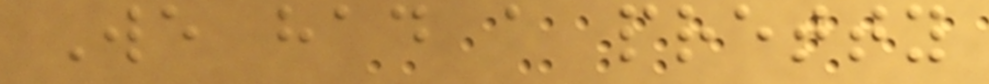We had a pretty
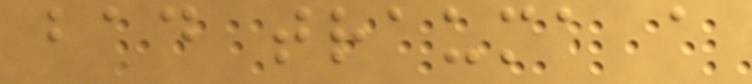bad trauma a
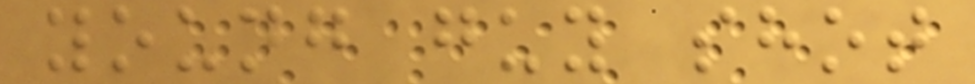young guy shot
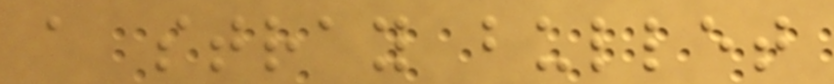a stray bullet
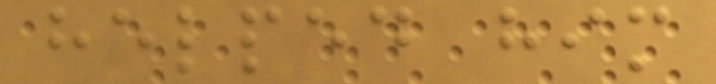helped him
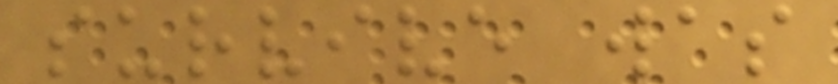survive was
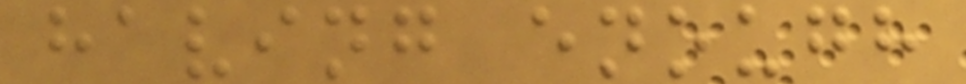having enough
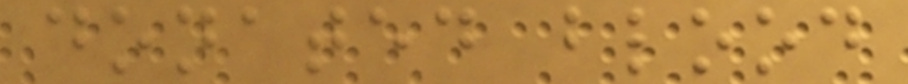donated blood
